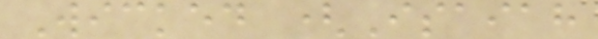Wicked (Isaiah
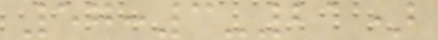57:3-21)
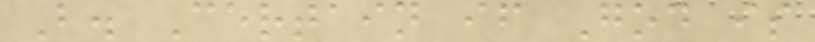B. Certain if God is
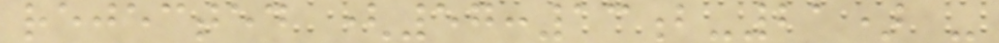rejected (57:13b-21) -
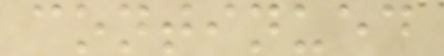continued
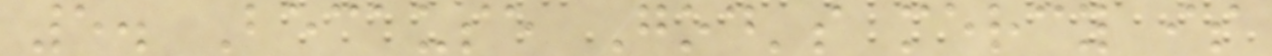5. Because God's mercy is
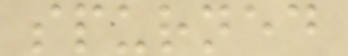spurned
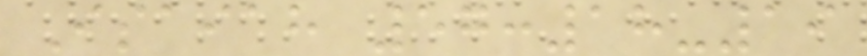Isaiah 57:18-19
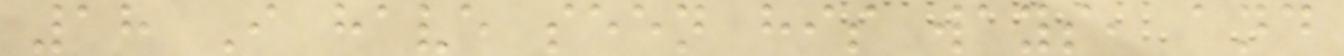18 I have seen his ways, and
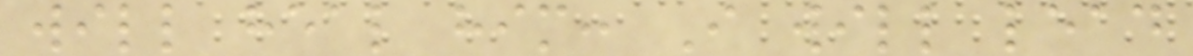will heal him: I will lead
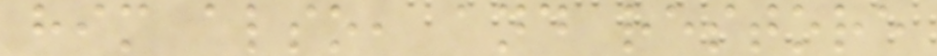him also, and restore
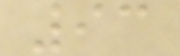93
